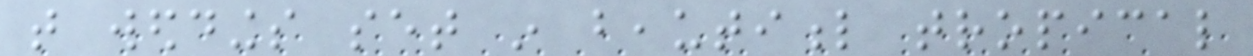that weddings set in beautiful tropical
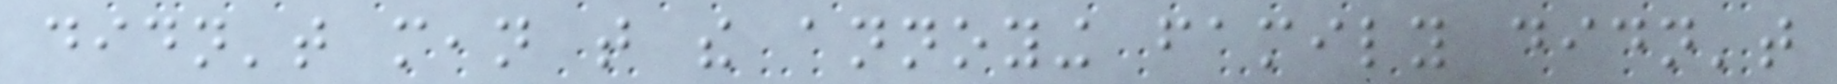didn't mean that the annoying family didn't
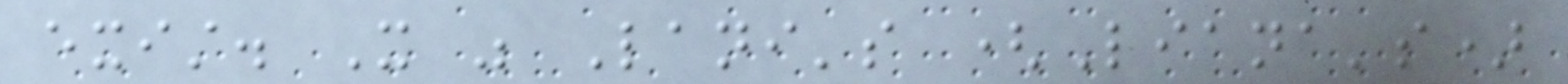exist. It was Lani's (Liana's)
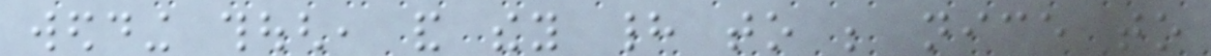wedding though, and they had to be nice to
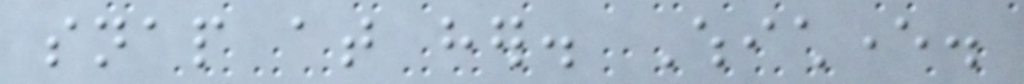snap at her. Whichever.
